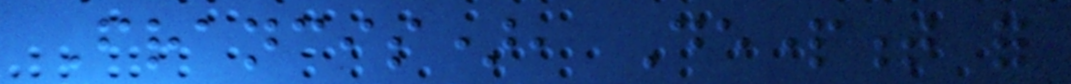Francis), Department for
